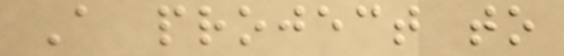A project to
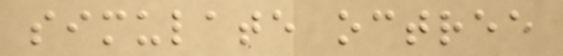simulate octree
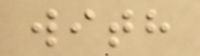with
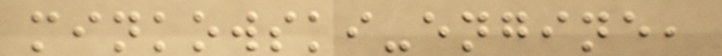minkowski-engine,
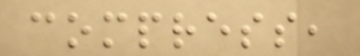compress,
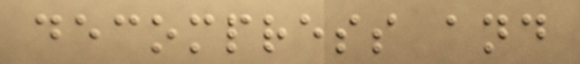decompress and
